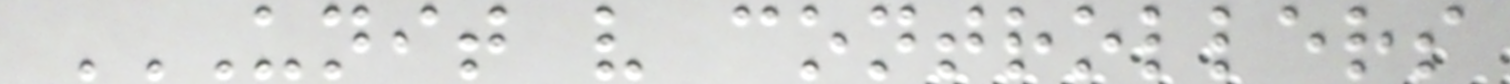UNIT V CONTROLLERS
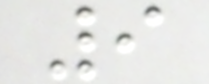9
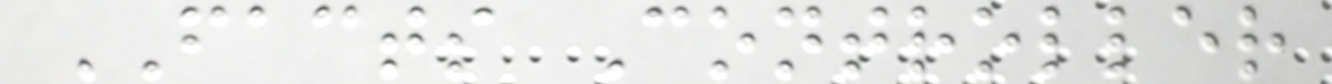FACTS Controller
